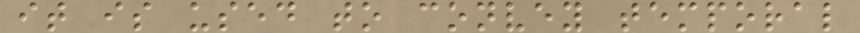it is used to convey temporal
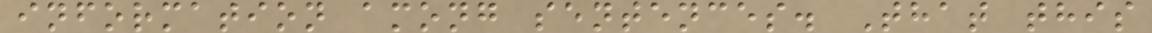information among sentences. That this
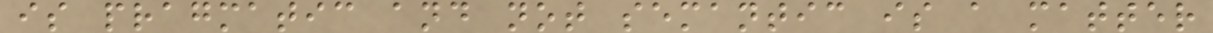is pragmatic and not semantic is a matter
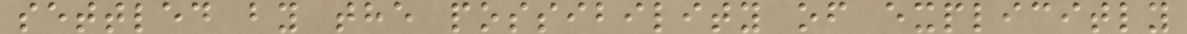settled by the possibility of explicitly
